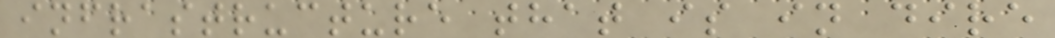infrastructure that is in dire
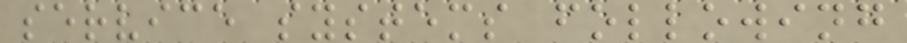service systems following
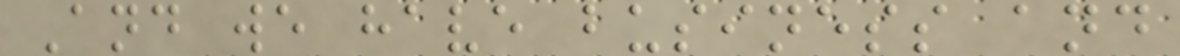And we have business and
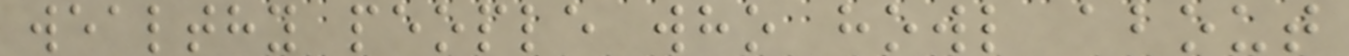wealthy people who howl about
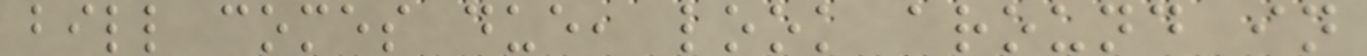bill comes due, look around in
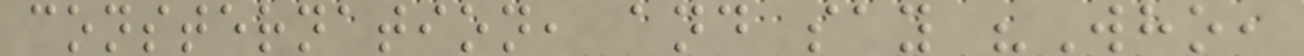consternation, and say "Who,
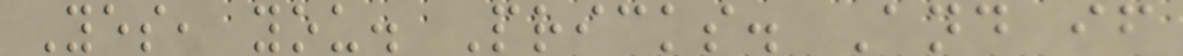Yes, you. Pricks. And if
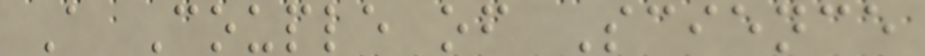A Couple of Science
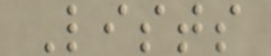Lists
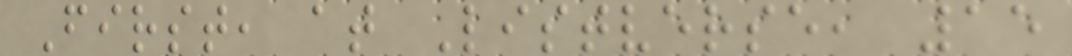First, at Listverse, 15
